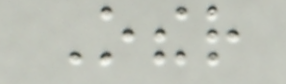Other
